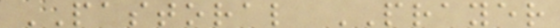PASTORAL PRAYER
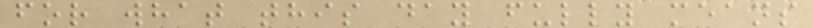for what this day fully means
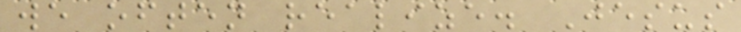we often realize. Jesus
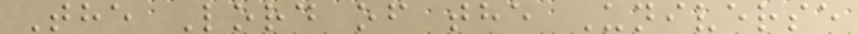The Lord of the Universe
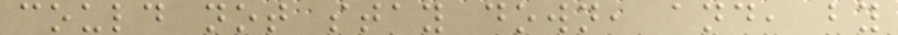could not stay down, and, by
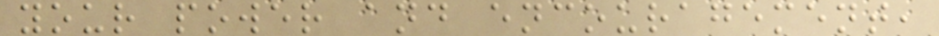your power and encouragement,
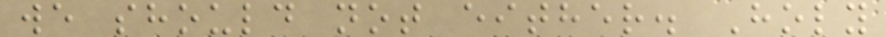we should not either. Holy
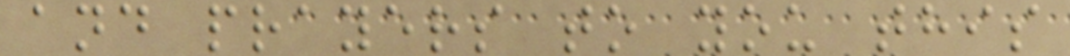and prayers to you this
